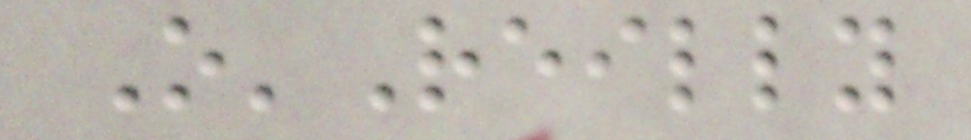O'Reilly
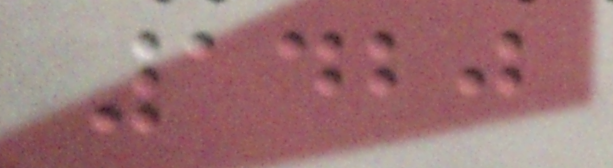1420
